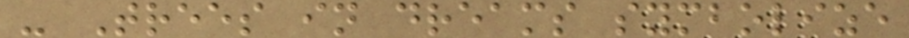- Trees in dreams symbolize
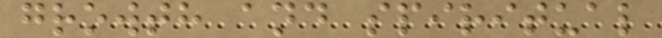growth and spiritual
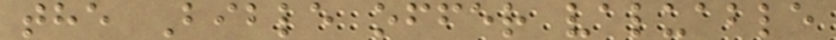the Bible offer valuable
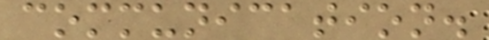communication.
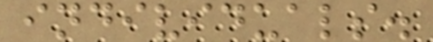individuals.
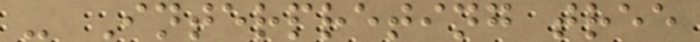- Interpreting tree
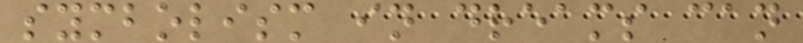symbolism in dreams can
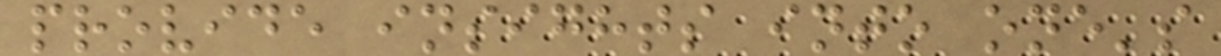provide insights into one's
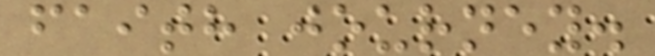faith journey.
